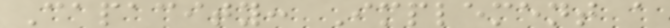Capacity: Implement a
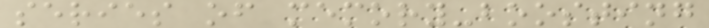series of memory-boosting
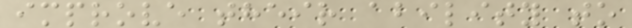improve their ability to
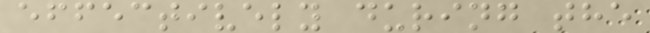effectively during the
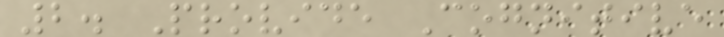2. Provide Cognitive
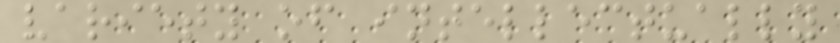variety of intellectually
